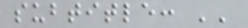subtitle: ''
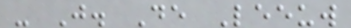- J. De Leeuw
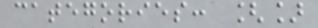categories: []
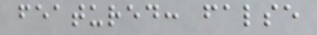featured: false
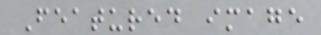Featured image
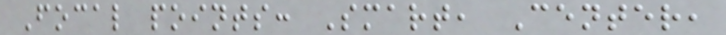Focal points: Smart, Center,
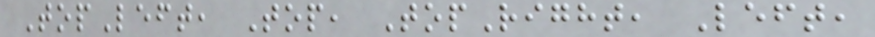TopLeft, Top, TopRight, Left,
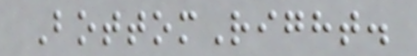BottomRight.
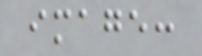image:
